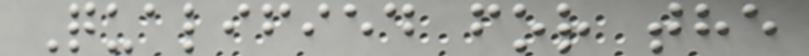Qualified for the
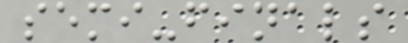semi-finals
